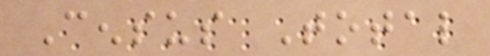Census Total
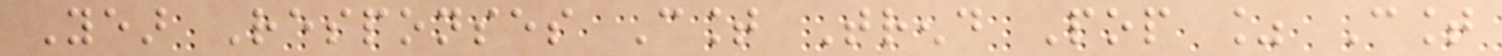Year Responses Count Trend Pop % Count
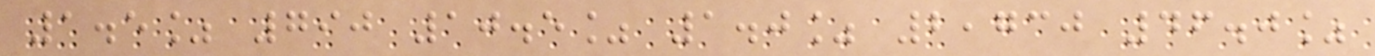1.5% 790 10.5% 1.0% 2,730 46.0%
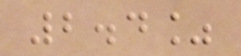2.4%
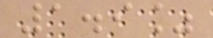1.9%
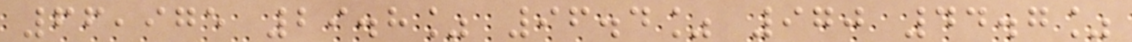66,975 29.8% 96.4% 970 44.7%
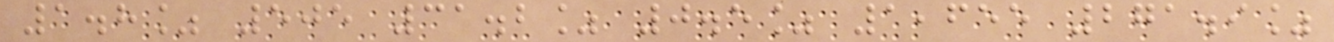1.8% 505 31.2% 0.5% 1,655 271.9%
